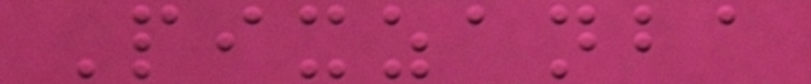Pixzanba
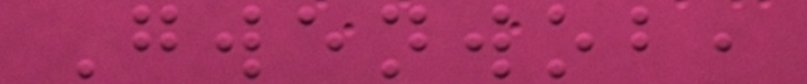Gwenwob,
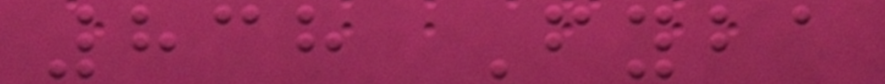838 Fyba
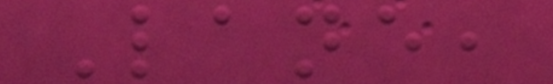Lane,
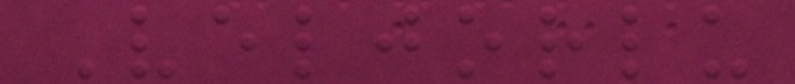Veljorlu
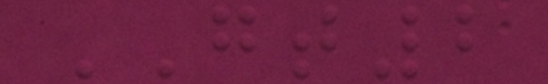GT2
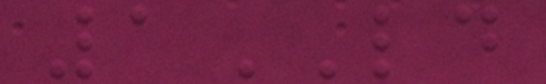1LD
